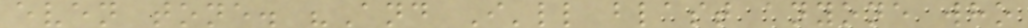even tone. "And I'll blast anyone who
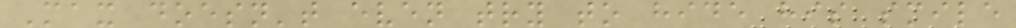Max doesn't even try to hide his smile
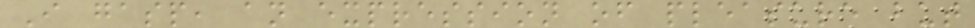I gasp, an expression of pleasure but
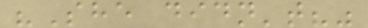"She didn't?"
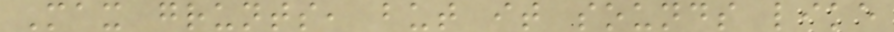Max grunts, but it sounds like
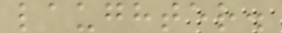laughter.
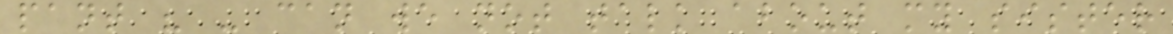pant " - can we not talk about my sister
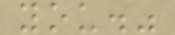you."
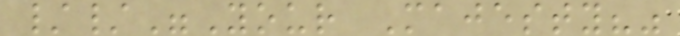//"Your Majesty?"
